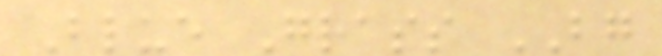Blue Grass BG
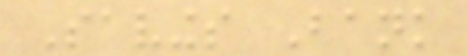Savings Bank
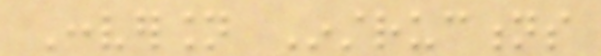Conversion Instructions
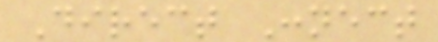Direct Connect
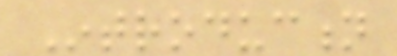Introduction
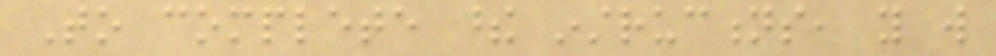To complete these instructions, you will
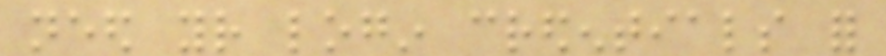need your login credentials for
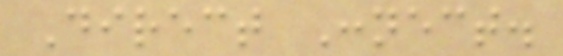Direct Connect.
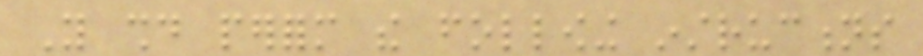You should perform the following instructions
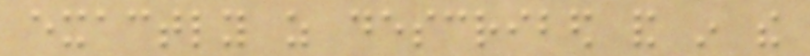exactly as described and in the
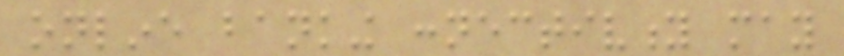online banking connectivity may
